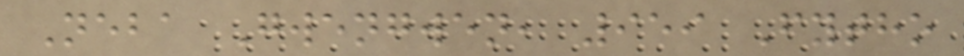Neba Gwengwen, 959 Fytho
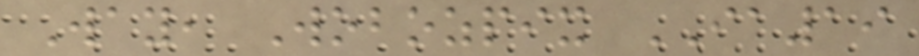Way, Wobozpix IA19
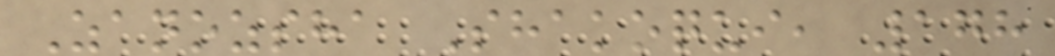Zanozsha Shakoqui, 178
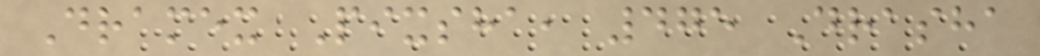Dramex Pixsha, 475 Drasha
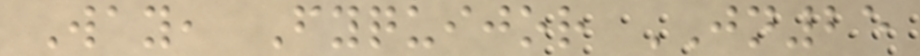Way, Fyquijor JN25
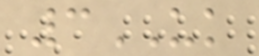3UK
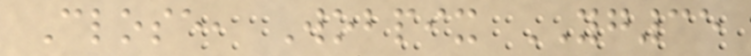Close, Wobpix YG35
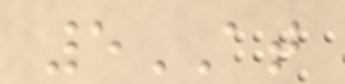5AT
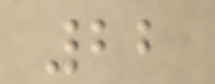22
